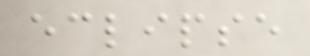eclipse
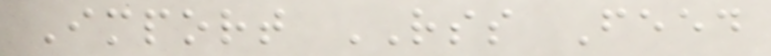Import RSS Feed
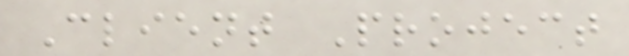Client Project
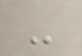-
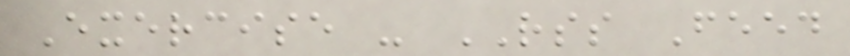Exercise - RSS Feed
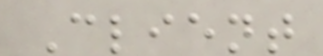Client
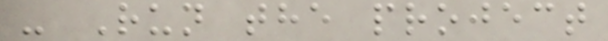- Run the project
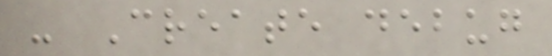- Create debug
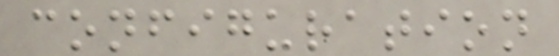configuration
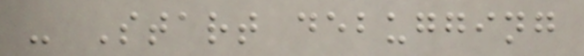- Start debugging
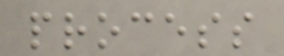process
